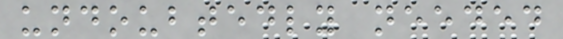undoubtedly needed
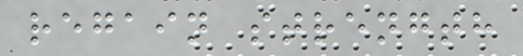regain strength
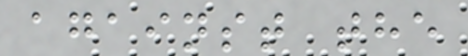against the
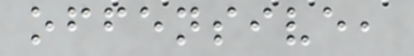offensive,
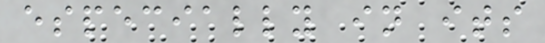especially in its
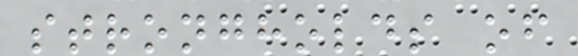strongholds of
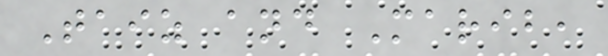Taiz and Marib,
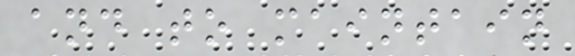and to maintain
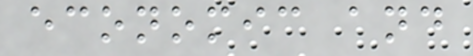economic and
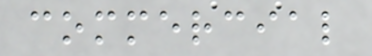commercial
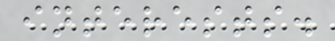interests.
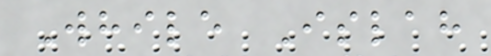While Islah
